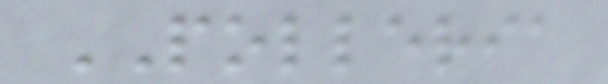POLLERIA
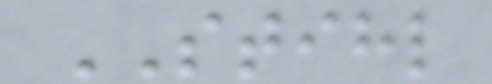STIHL
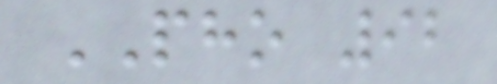PHO 92
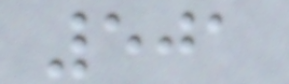501
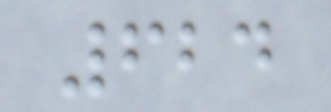624
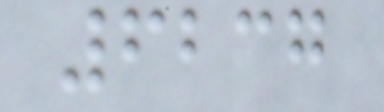6237
